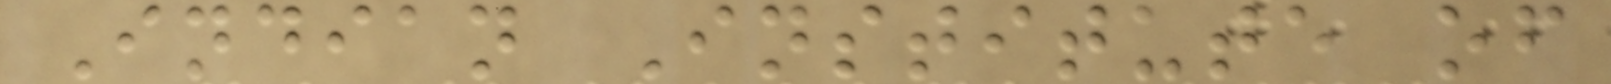Indian Institute of
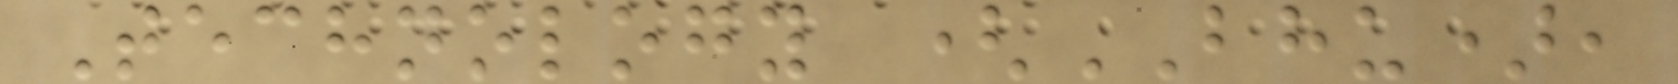Technology (BHU),
